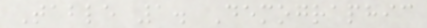Table 1. Demographic
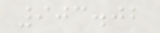903.02
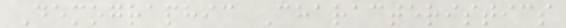Demographic Characteristics
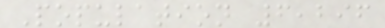Population 6,296
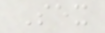Sex
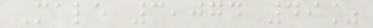Male 3,074 49%
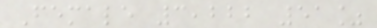Female 3,222 51%
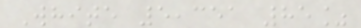White 5,351 85%
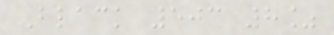Black 503 8%
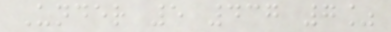Under 5 437 7%
